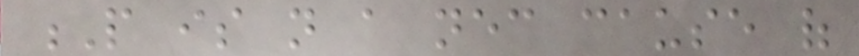P is not a necessary cause of
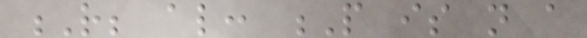R; also: P is not a
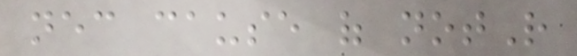necessary cause of notR
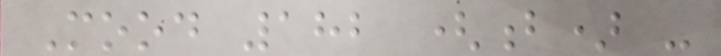Mood 182 (b) -
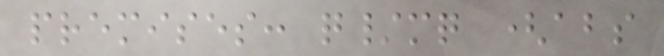premises: q/mq (abs
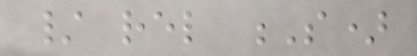/ rel S)
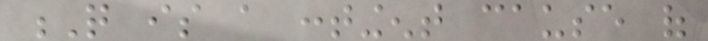Q is a contingent cause of
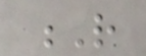R
